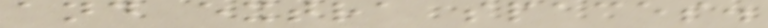and extra spaces.
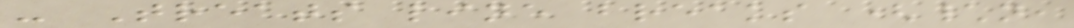- Treats line breaks (\n,
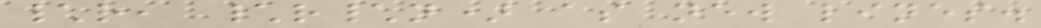\r, \r\n) as new lines.
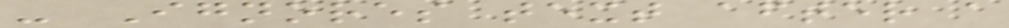- Ignores text after a
